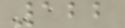122
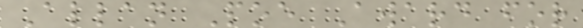Allan Poe Award for
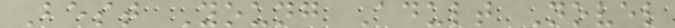Best Young Adult Novel
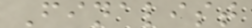Finalist
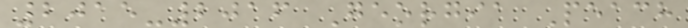2015-2016 Georgia Peach
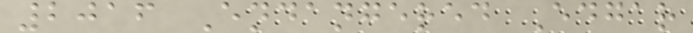2016 Endangered Edgar
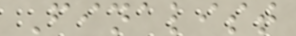Finalist
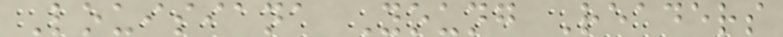Louisiana Young Readers
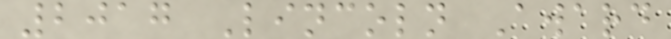2017 Lincoln Award
